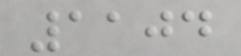1104
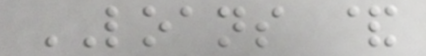LOANS &
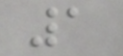1
